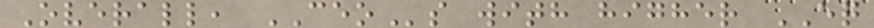Overall, CEOs with higher EQ
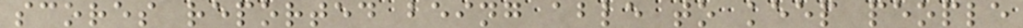scores reported being able to keep people
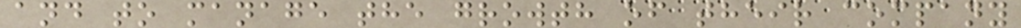and to manage the growth of their company
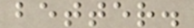better.
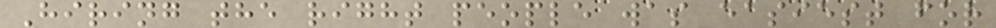Hiring the right people was easiest for
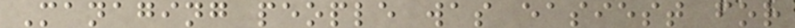Managing people was easiest for
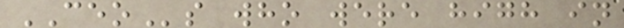CEOs who were high in
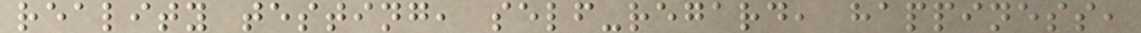reality testing, self-regard, happiness,
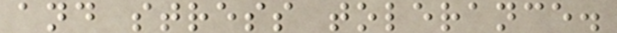and stress tolerance.
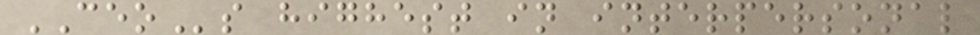CEOs highest in interpersonal
